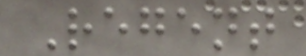Regent
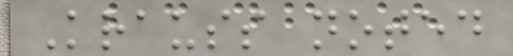Krauss noted
